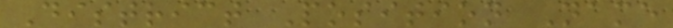District Position Name
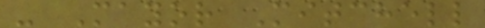- Mayor Mitchell
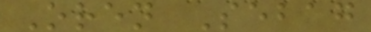Oren Sebag
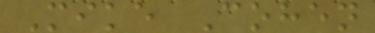Mike Cohen
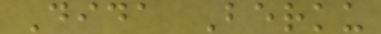Dida Berku
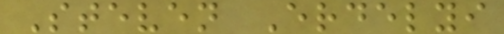Steven Erdelyi
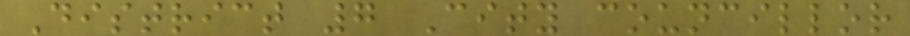District 7 City councillor
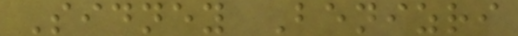Sidney Benizri
